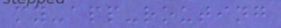my-app-routing
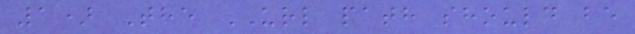1) The URL path should be
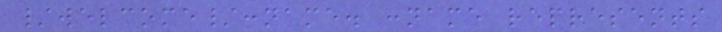/welcome/:name. :name represents
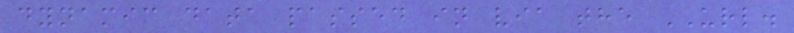dynamic data passed in via the URL.
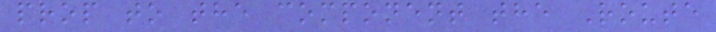prop to the component the Route
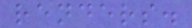renders.
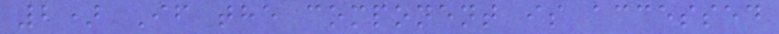2) If the component is accessed
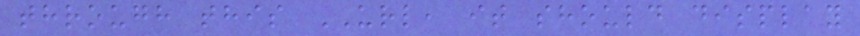through this URL, it should display
